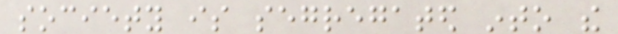society is segregated into the
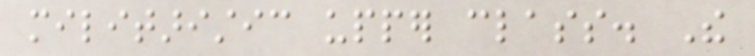militaristic upper class. The
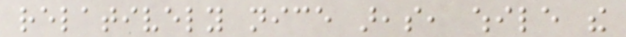relatively nice areas, while the
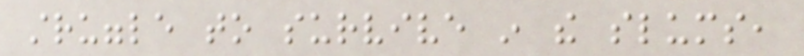struggle to survive in the slums,
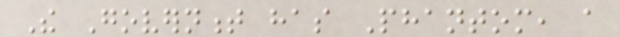The Government has Phantom, a
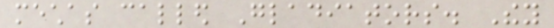mechas called Gladiators. They
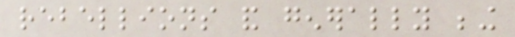rebellions and generally being
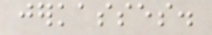jerkasses.
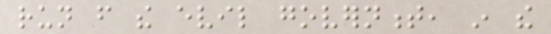run from the evil government, in the
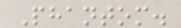Phantom.
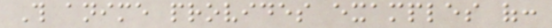This anime provides examples of:
